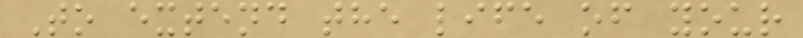To extend the life of your
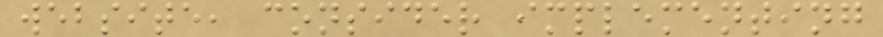website, consider implementing
